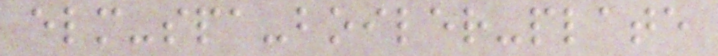elm-spa-boiler-plate
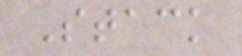Stack
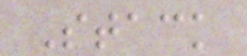Stack
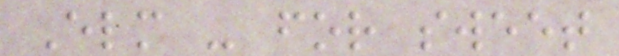Elm - for sweet
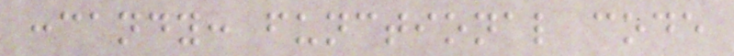:candy: functional code
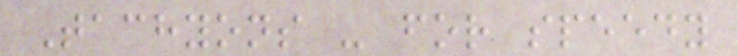Tachyons - for speedy
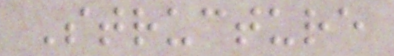Structure
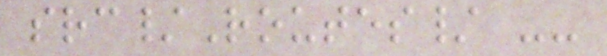src/Routes/ --
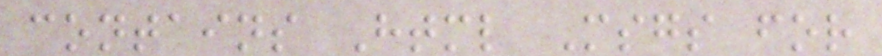contains Html Msgs for
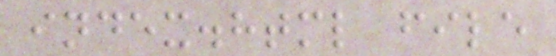index.html file
